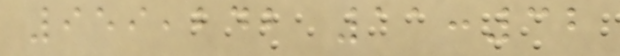959,242 11:32
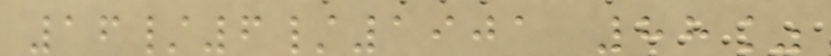16/6/1901 88%
